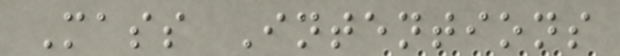Mass Intentions
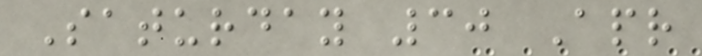Saturday 30 Apr
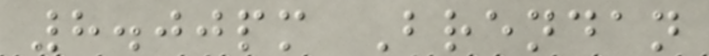8.00pm Brendan
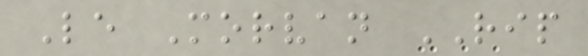Le Morvan RIP
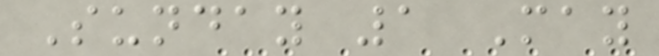Sunday 1 May
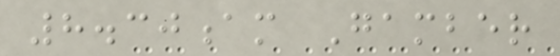8.30am Gamber
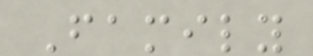Family
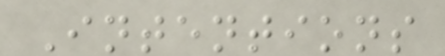Intentions
